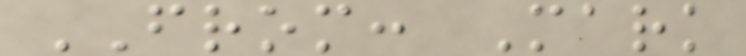FROM: Mark
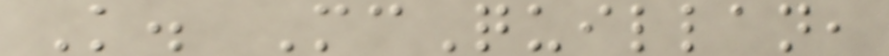K. McQuillan,
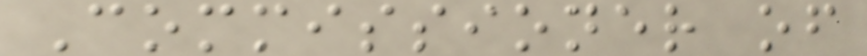Commissioner of
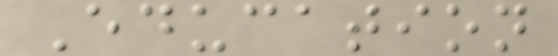Education
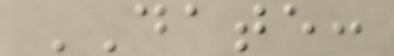DATE:
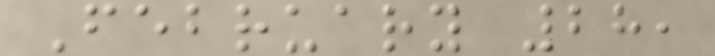February 28,
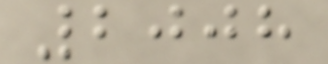2008
